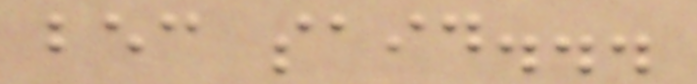bec said...
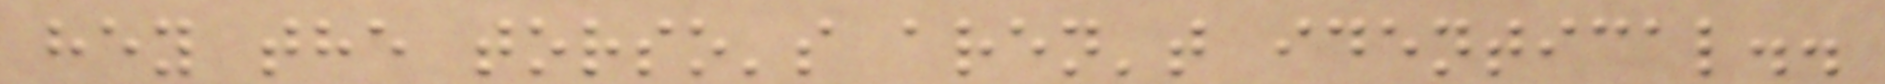hey the torso's aren't identical..
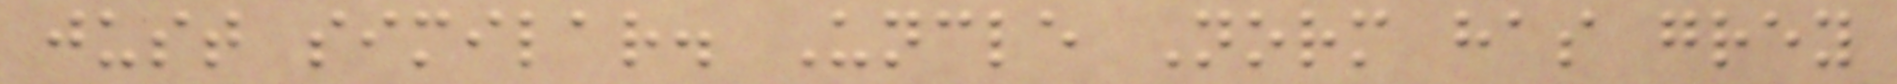just similar. Uncle Norm has grey
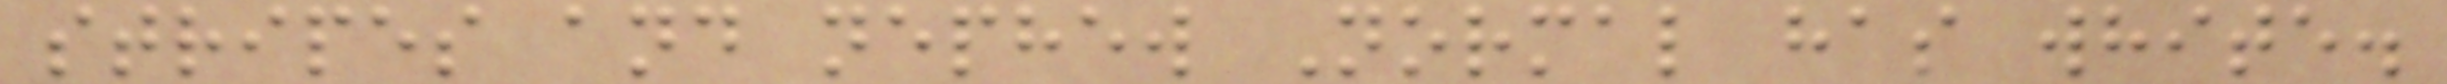stripes and nephew Normal has white.
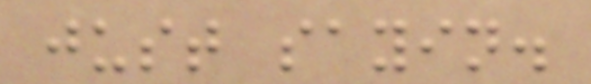just sayin.
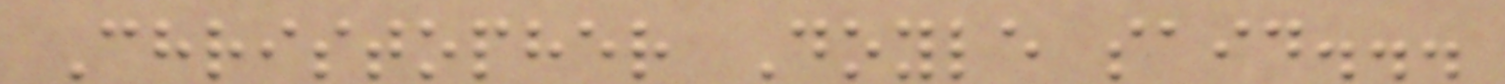Christopher Doyle said...
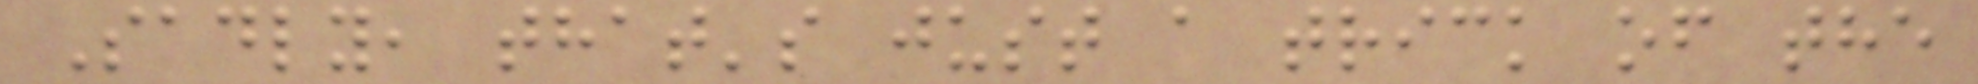Sadly, that's just a trick of the
